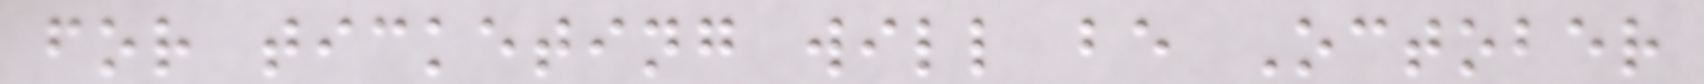for ticketing will be October
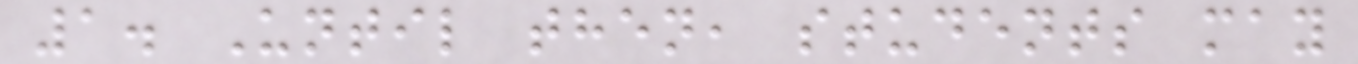1. Until then, students may
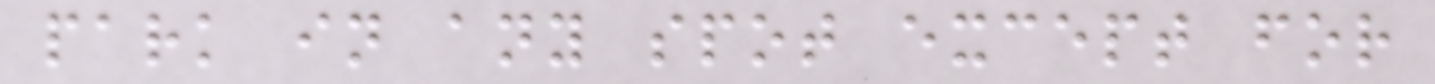park in any spot except for
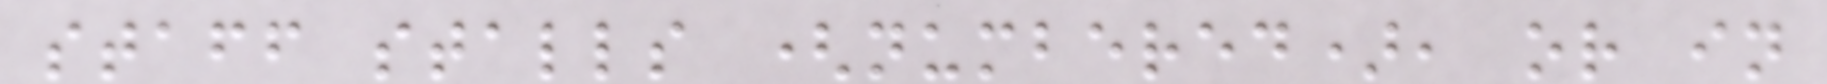staff stalls (numbered), or in
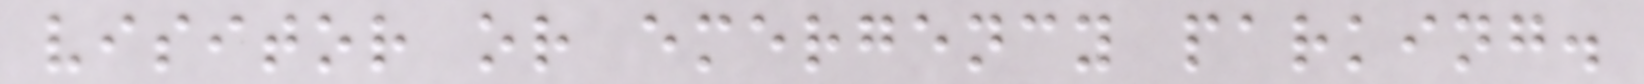visitor or emergency parking.
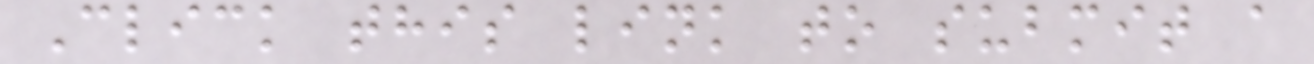Click this link to submit a
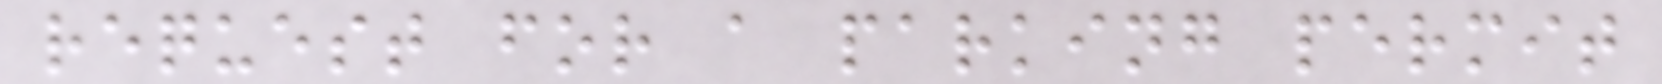request for a parking permit
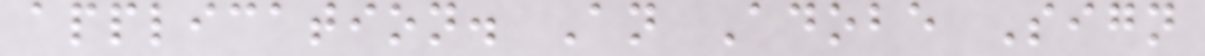application. An Adobe Sign
